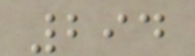294
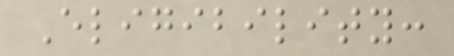Eligibility:
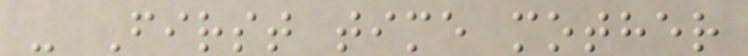- First time mother
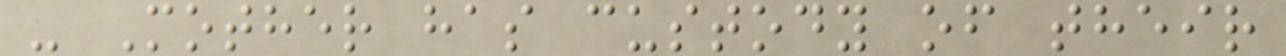- Mother has custody of their
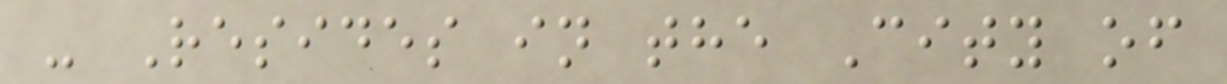- Resides in the City of
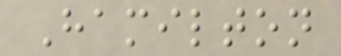Hamilton
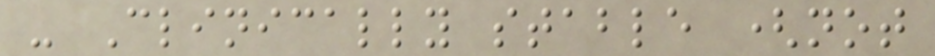- Clinically stable (not
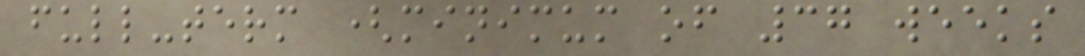full-term (minimum of 37 weeks
